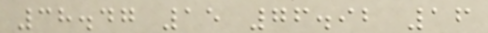38.47 15 76.92 16
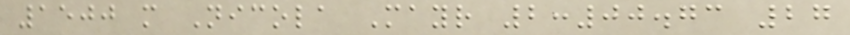1500 m Nicola Mayr 2:00.73 27
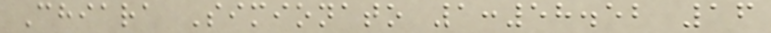Chiara Simionato 1:58.52 16
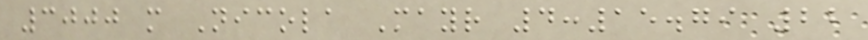3000 m Nicola Mayr 4:15.79 22
